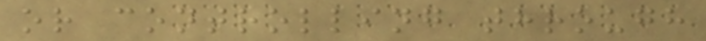or controlling through
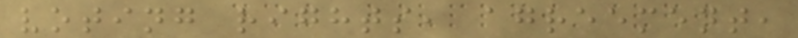voting rights, agreement,
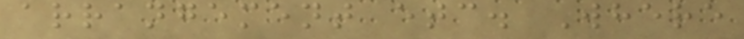arrangement etc. Where
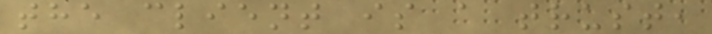the client is a trust,
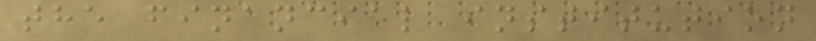the financial institution
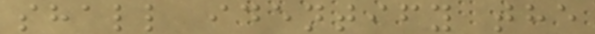shall identify the
